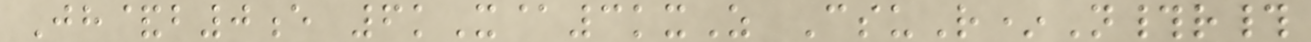Jh&b0e 6kX@3kxZ CsuR*N#r#
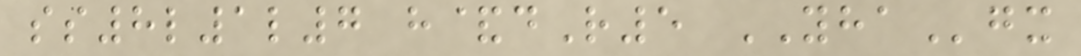ss8l1l7 h&dR5 YHAgx
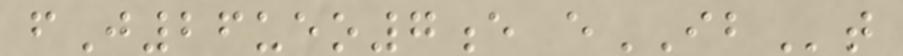fJ26ueo7e eIBt
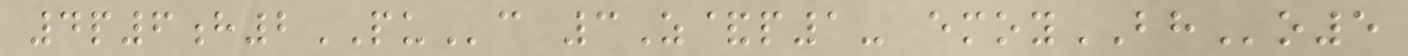4p6h2PUc 3Z&p1- emoyBHo5
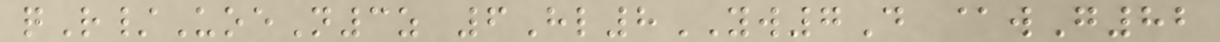qR/UoeN3z 6Hl8YW7D @wG82
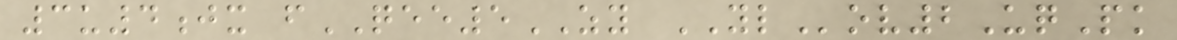3u4jx fQEE5ZY YLov2UqPk
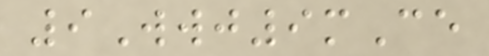9Wwj9mCe
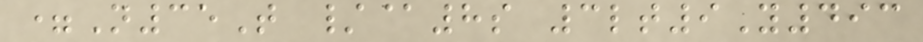=N35T /@8s 3lt9Y493
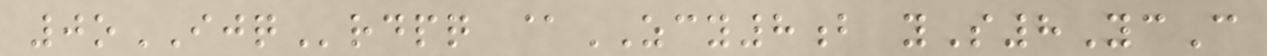0oIJQrdpq @ZCY8b yS8YcC
